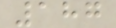187
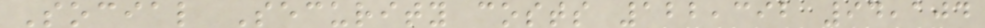Social Security costs 122,392 94,104
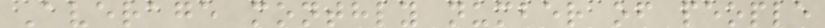Average monthly number of people
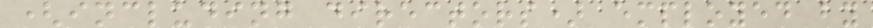(including directors) employed by
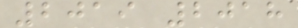2019 2018
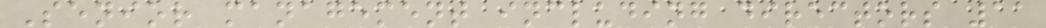Senior management including directors 11
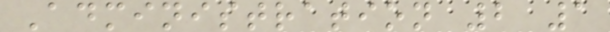Administration 2 1
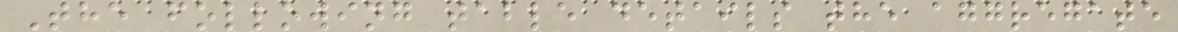The following table details the aggregate
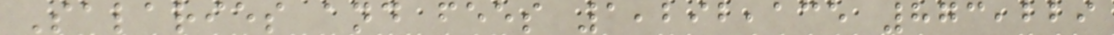Salaries and fees 1,292,135 873,229
